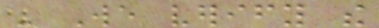- We verify the
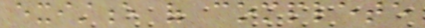existence of complete
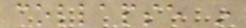collapse in
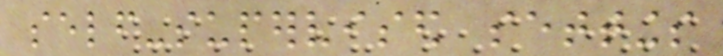self-supervised settings
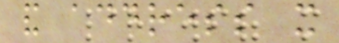and address it
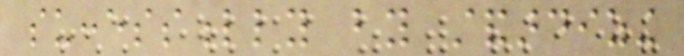successfully by standardizing
